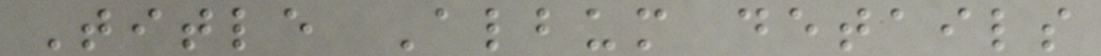Title Album details
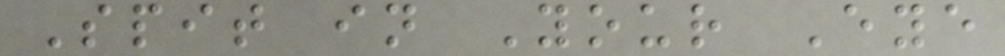Spit in Your Eye
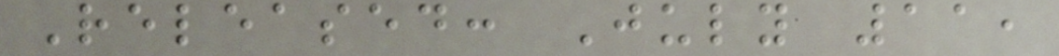Released: July 11,
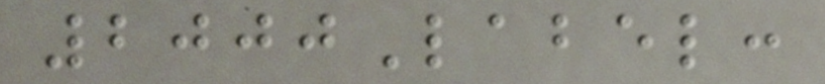2000Label:
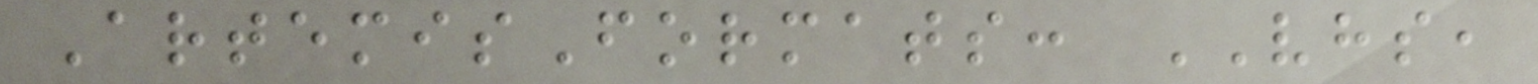ArtemisFormats: VHS,
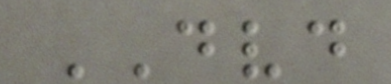DVD
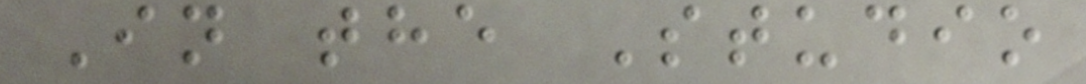In the Studio
